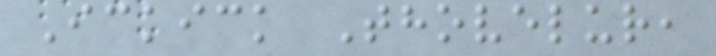Ickick Thovelur,
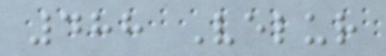488 Velur
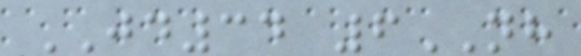JD34 6NH
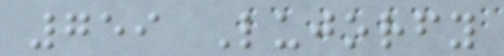759 Lujorfy
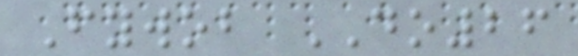Fywob DO26
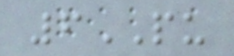6PU
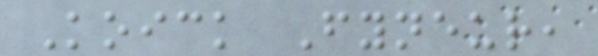Koick Fyneur,
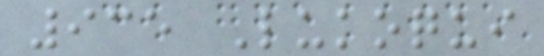935 Lukoqui
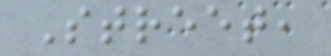Street,
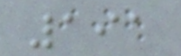191
